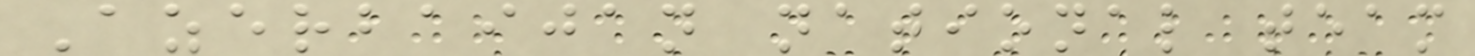Azerbaijan national team
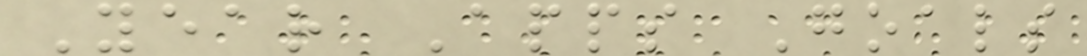Year Apps Goals
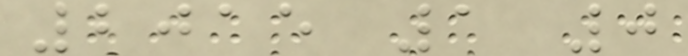2015 1 0
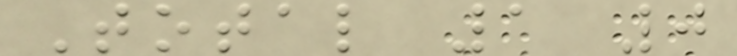Total 1 0
